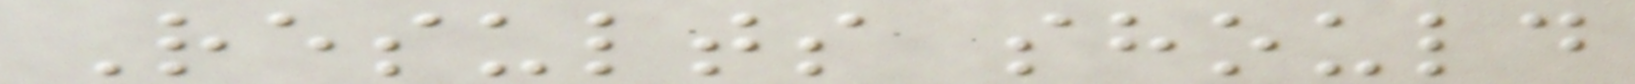Results should
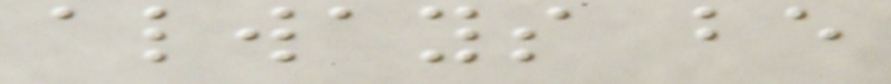always be
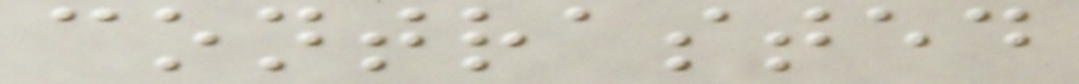contrasted
